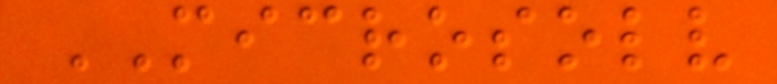MICROSOLV
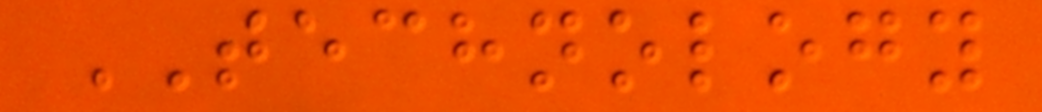TECHNOLOGY
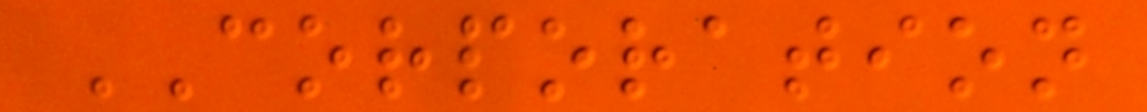CORPORATION
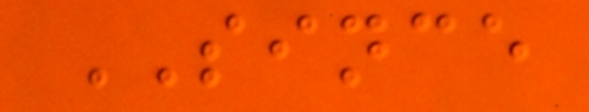SINCE
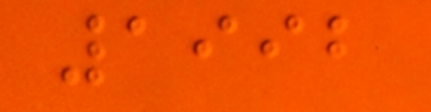1992
